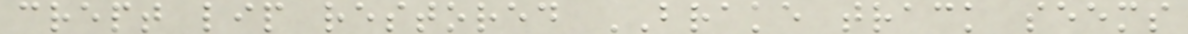crept lip restored BRAKE track seems
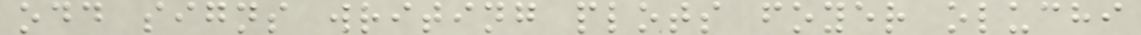odd signs writing plots foyer oluchi
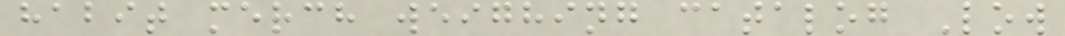habit merch weighing catalog Low
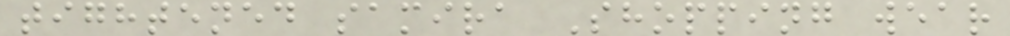tightened samira Shopping wear
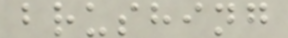brushing
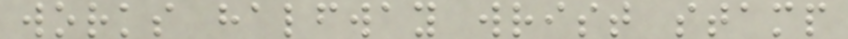works halfway wrist stamp
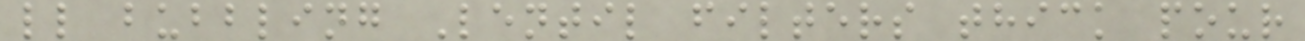ll bubbling Lentil filters thick pour
